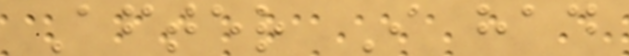After I had
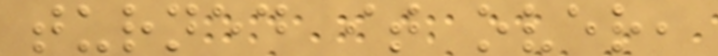turned it over,
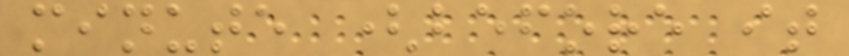minute (before it
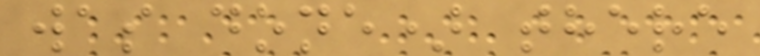was done) there
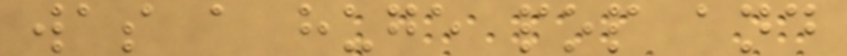was a huge pop and
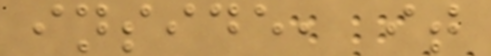inside, it
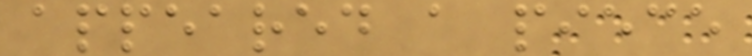appeared a piece
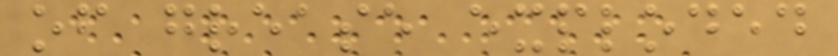of grease exploded
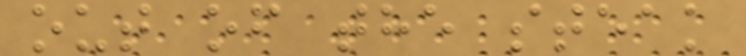out of the steak
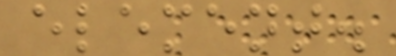element.
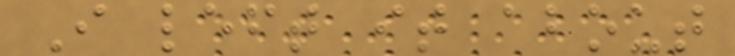I left it about
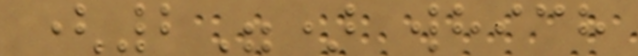(2") which
